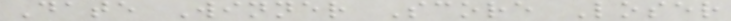Date Winner Score Loser
